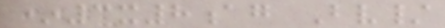*3x8ag Bv/
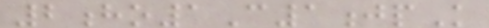2ho1C1jpK
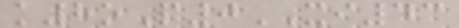k8oP0XI43
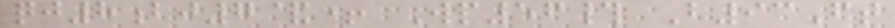qj8bj7&+ Wp56# B93Ft
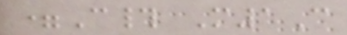=C# M1C
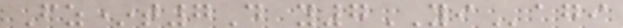Fz*t7D y7YIagi
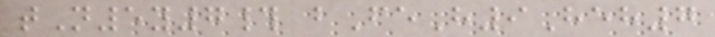tN5y7# bFeH9Heh7
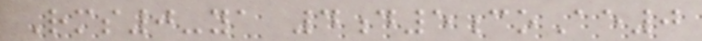Rms0-ya 4d5coAe0
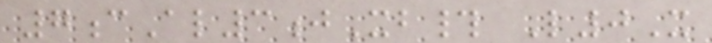7cAl3jXb# L0X
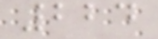224
